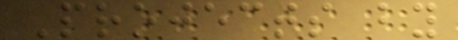Projects by
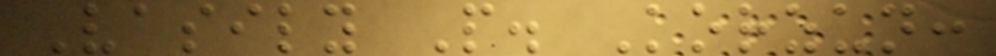Vasily P. Korzun:
